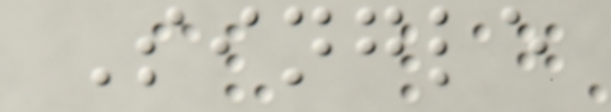Single
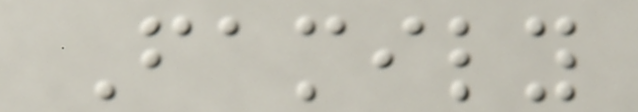Family
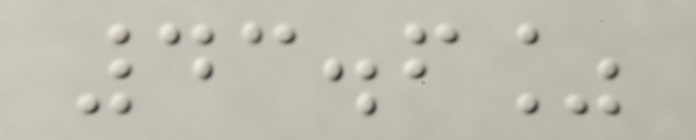43.6%
